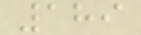189
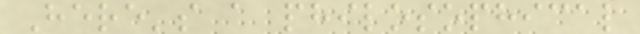Here's a philosophical
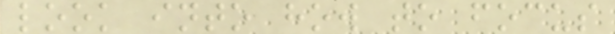look into how to focus
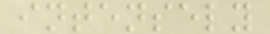intensely
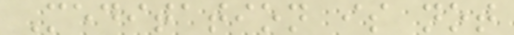Meditation is not
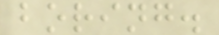boring.
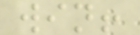win!
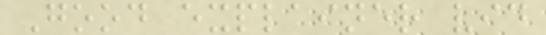Good explainer vid
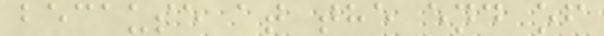because at the end of
